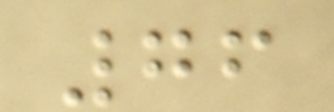76
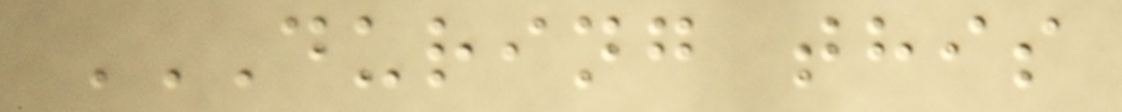DURING THIS
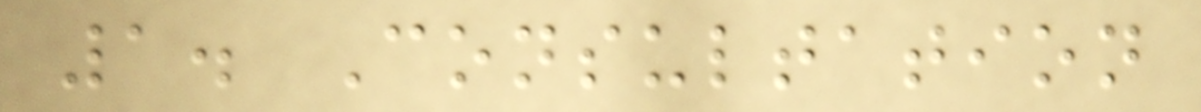1. Consultation
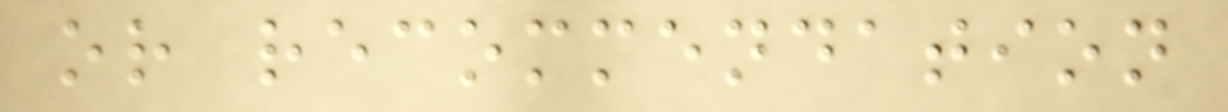or recommendation
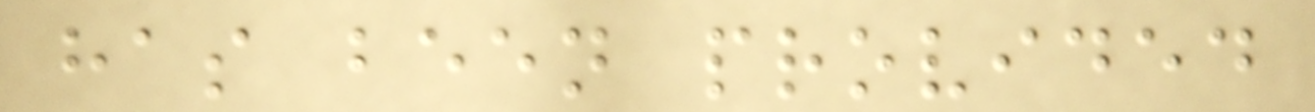has been provided
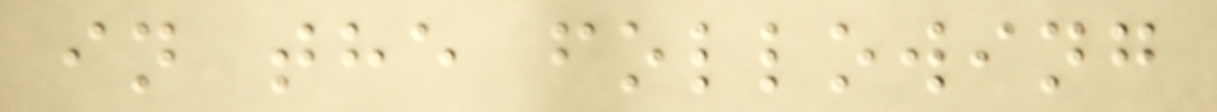in the following
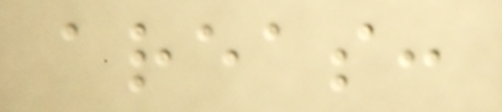areas:
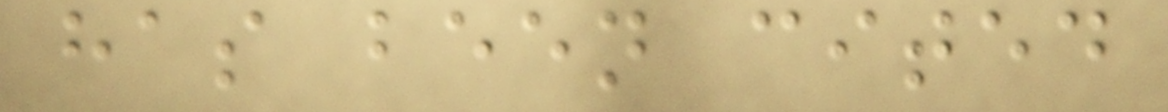has been cited
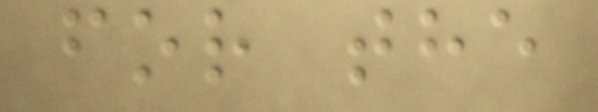for the
